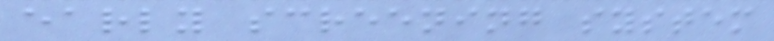early screening system
